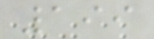199
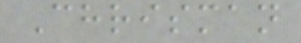Chrisman
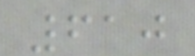610
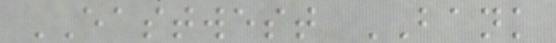EASTWEST BANK
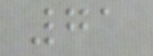71
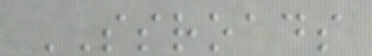SSROADS
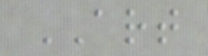ART
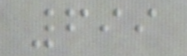699
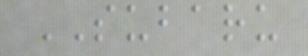SUBARU
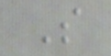S
